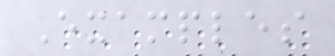Examples
